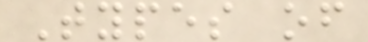Types of
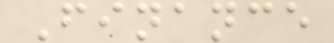Finance
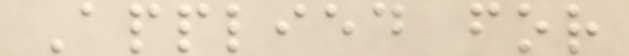Applied for
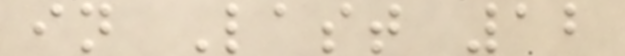in Last 12
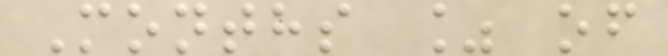Months % of
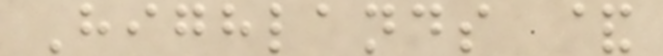Highlands &
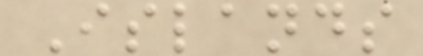Islands
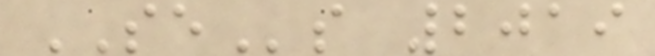SEs 2019
